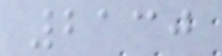2130
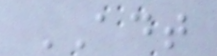ADT
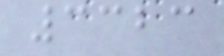3323
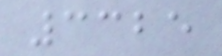3325
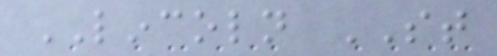LINCOLN ST
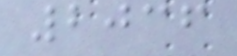2036
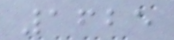1625
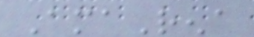AmaRena
